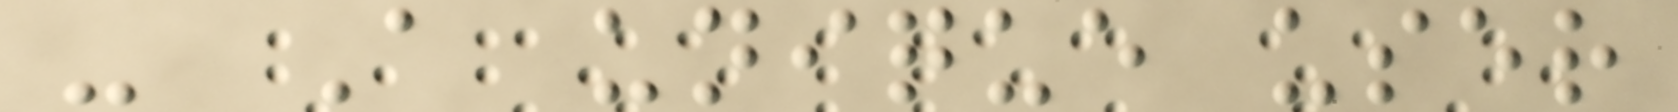- A unique user
